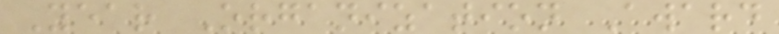Year Organization Award
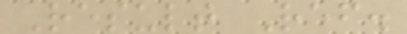Result Ref.
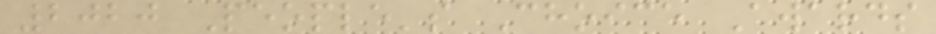2020 People's Choice Awards
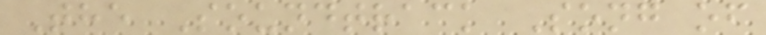The Soundtrack Song of
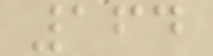164
